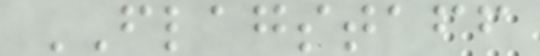FLAGSTAFF
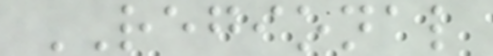REGIONAL
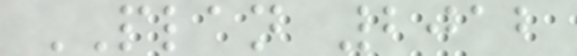PLAN 2012
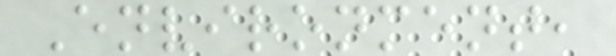Environment,
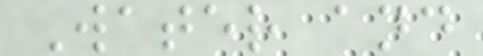Water and
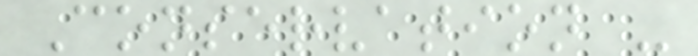Conservation -
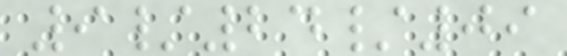9/24/09
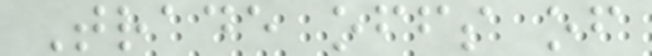Trade offs of
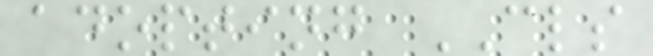adopting CLS
